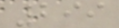299
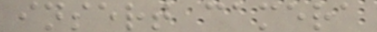insert camera
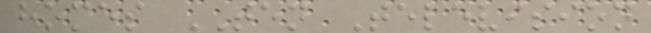homes TEN Television
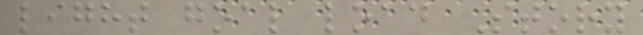light goal load Story
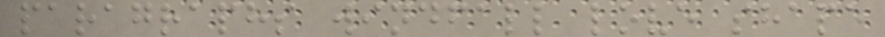paragraphs windfall love shape
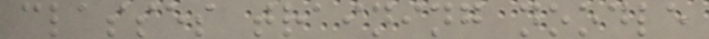classes training noodle
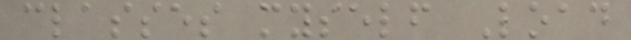classes myself Load
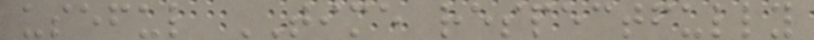useful TIME respectfully
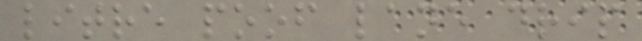litre poof lane drip
